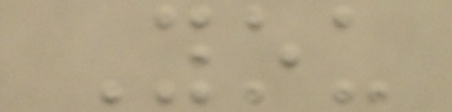You
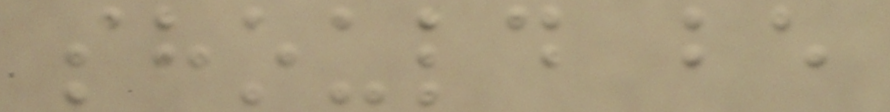should be
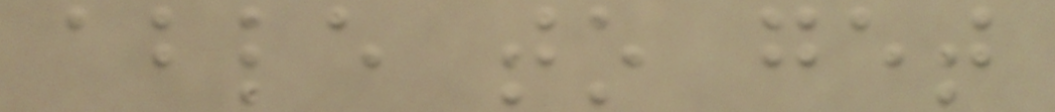able to get
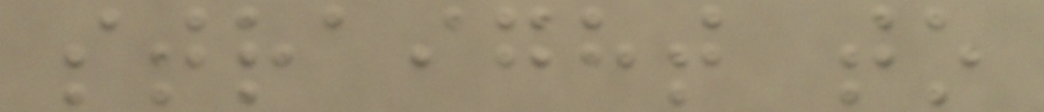straight to
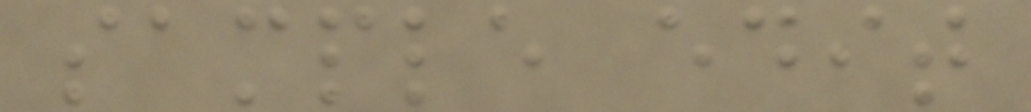sample edit
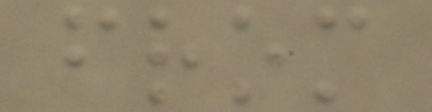from
